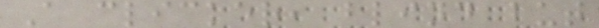A clicker, blind but
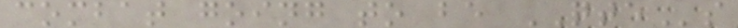combat going to be QTEs
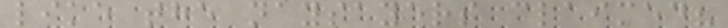like the naysayers claimed?
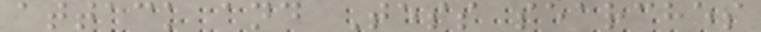attack and Tess searches
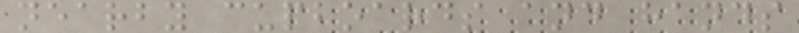nearby cupboards and hands
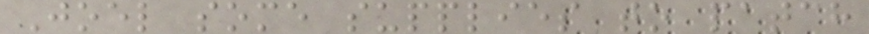Joel some supplies to patch
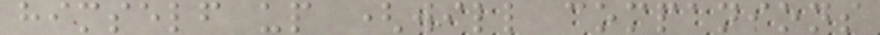himself up (will companions
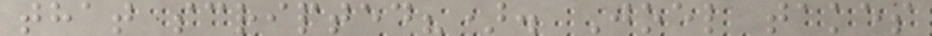that scripted?). Joel takes
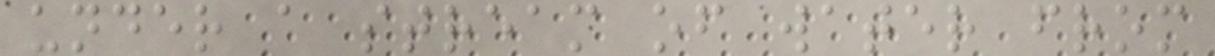under a stream of water from
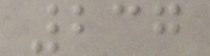237
